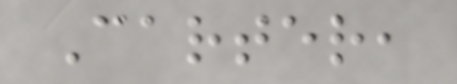Carter,
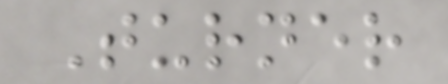Turner
